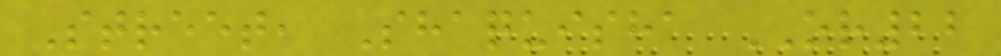Street, Shaquisha OR22
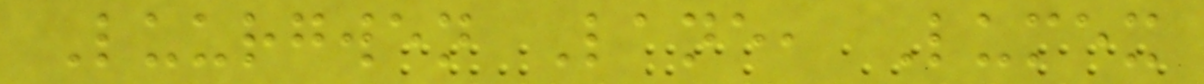Luurgwen Lane, Lumex
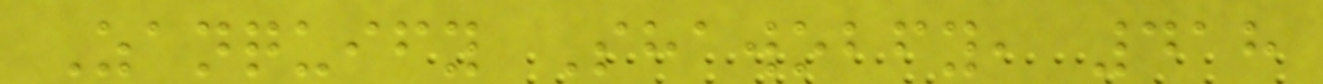Zanquify Shawobfy, 418
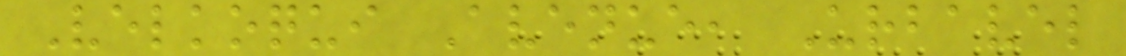Velkoqui Avenue, Urbavel
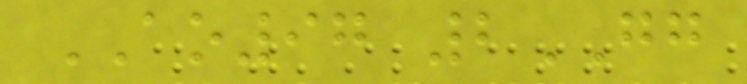AO97 2GG
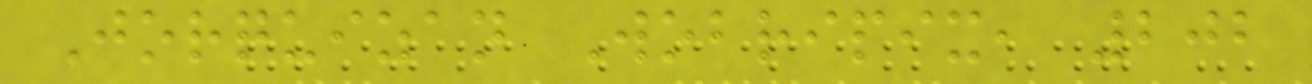Jorquizan Wobripix, 202
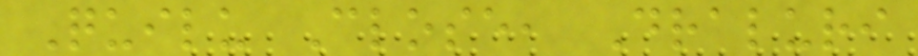Quilu Close, Draluri
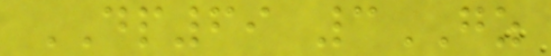DP69 3GZ
